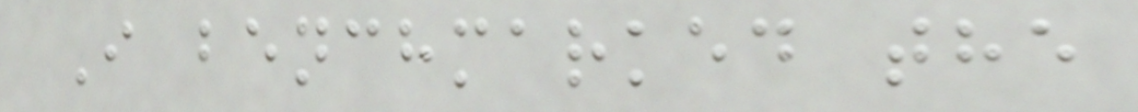I benchmarked the
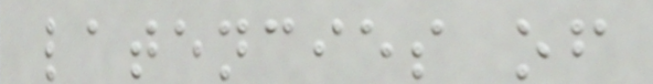latencies of
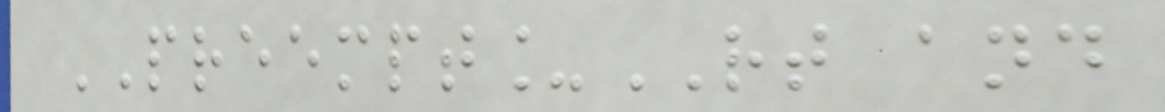PREEMPT_RT and
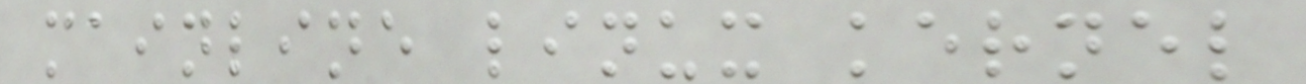mainline linux kernel
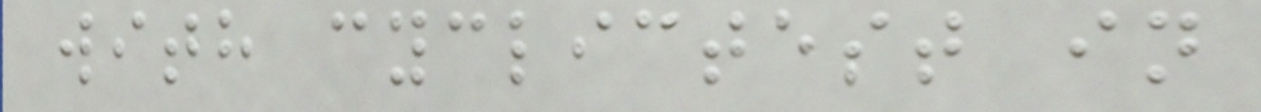with cyclictest in
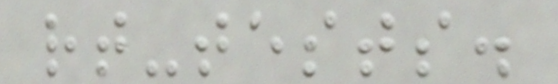rt-tests.
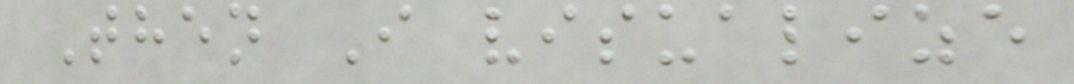Then I visualize
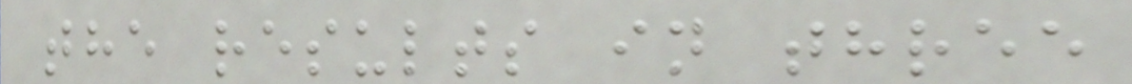the results in three
